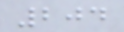204
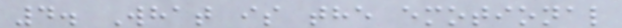4. What is the emotional
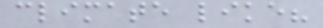climate like?
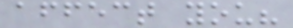affect you?
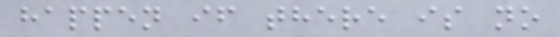happen if there is no
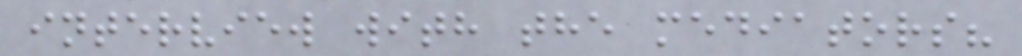interview with the mediators?
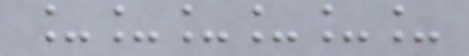______
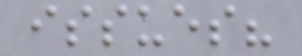issues?
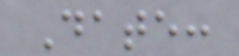Date:
